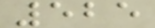525
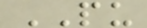PU
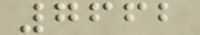7662
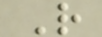R
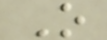O
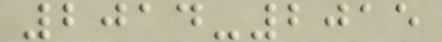2014-2015
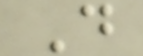D
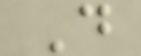D
